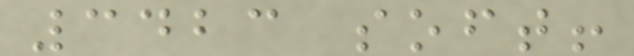3423 soft!
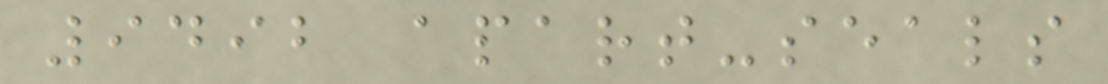9492 apart-seals
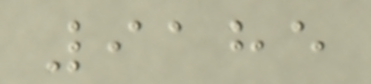9185
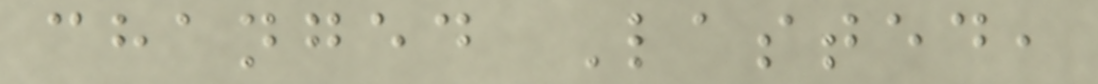changed Lasted,
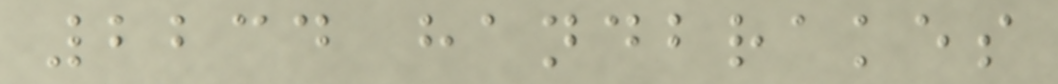2234 handbrakes
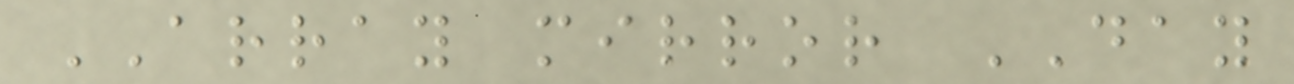ARRAY mirror DAY
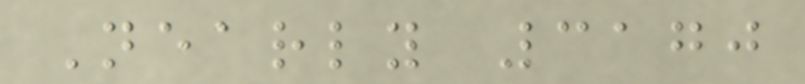Nearly 3170
